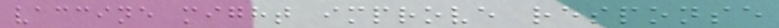vaccine might improve response
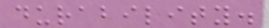durability.
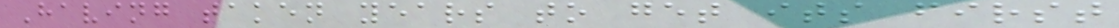Having taken years to get its first
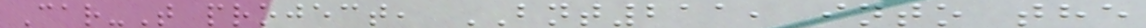Car-T project, BNT211, into the
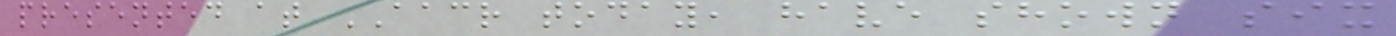presented at AACR today, have shown six
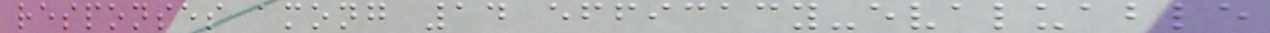responses among 14 efficacy-evaluable
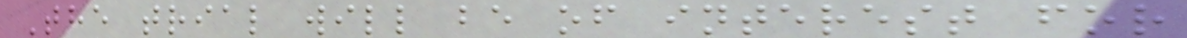The trial will be of interest for
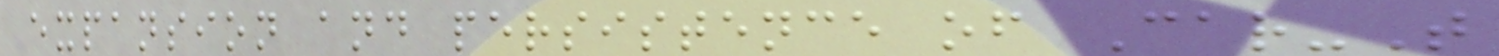expansion and persistence of Car-T
